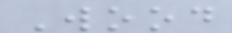Wood
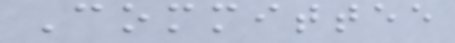Committee
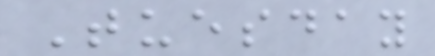Tuesday
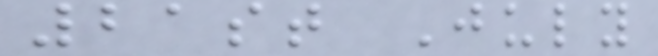21st July
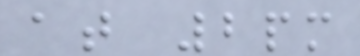at 2pm
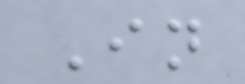In
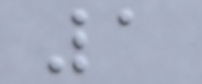1
